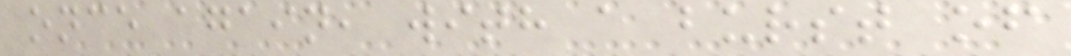once again, with a burst of
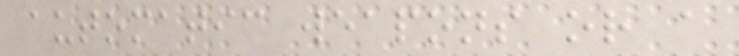automatic weapons or a
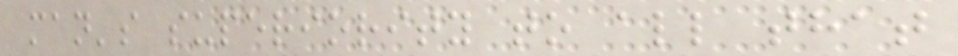man's superiority to all that
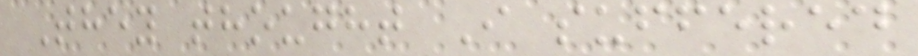They thought I suffered
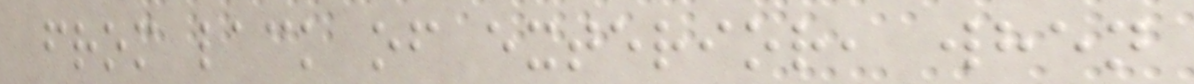from lack of exterior, when
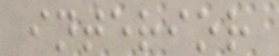interior
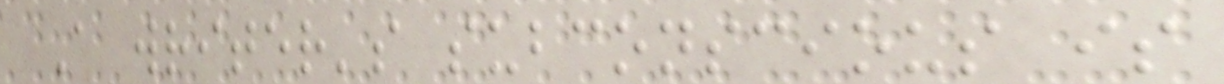A writer's subconscious is
